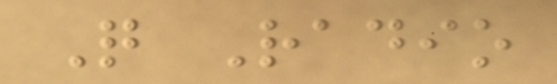Q Radio
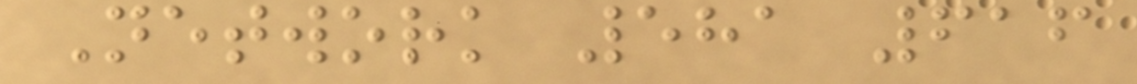Network 581 616
